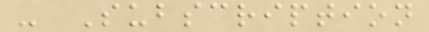- Subscription
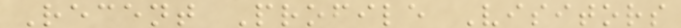Recent Profile Visitors
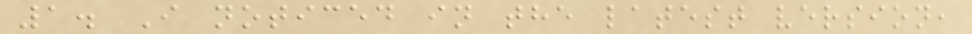1. I noticed in the latest version,
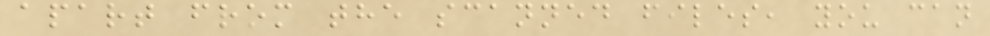apart from the scanned files, you can
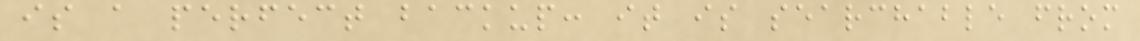is a perfect backup: it is searchable from
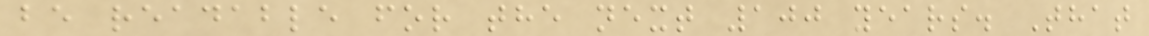be readable for the next 100 years. That
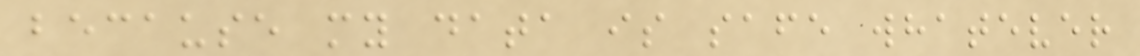because my data is safe whatever
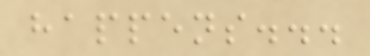happens...
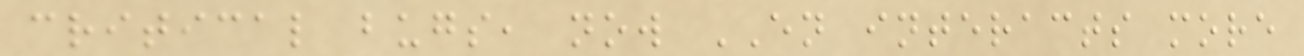critical bugs, now EN interacts more
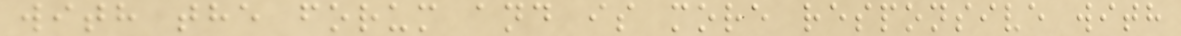with the forum and is more responsive with
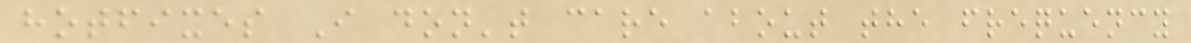hotfixes I don't care about the frequency
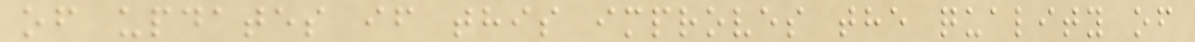of updates if this improves the quality of
